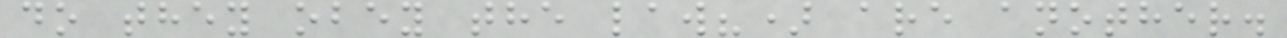do they obey the law?) are another.
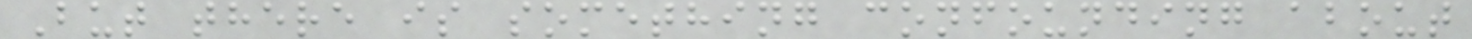But there is something confounding about
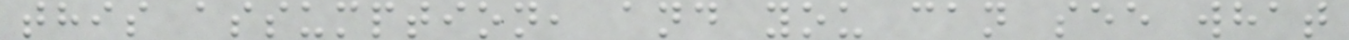this assumption, and you can see what
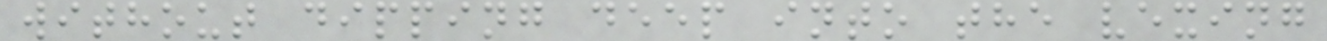without dipping deep into the vexing
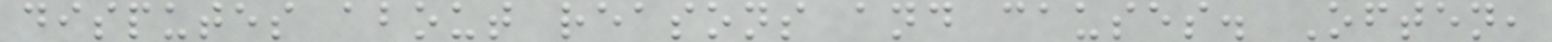disputes about reasons and causes. Often,
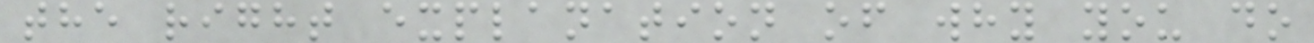the right explanation of why you do
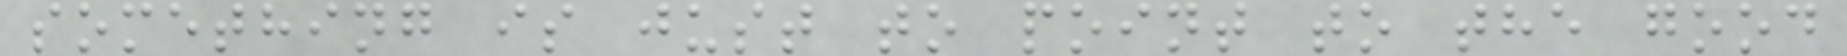something is just to point to the good
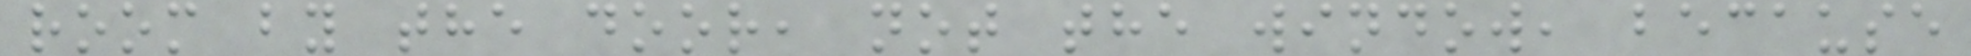room by the door, not the window, because
